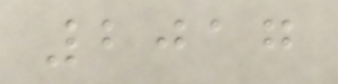2017
